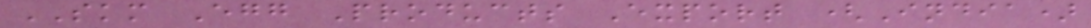SKM Egg Products Export (India)
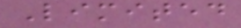Limited
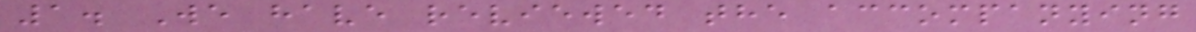1. We have reviewed the accompanying
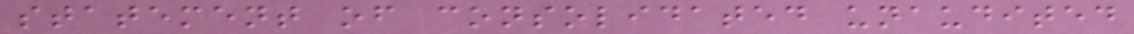statement of consolidated unaudited
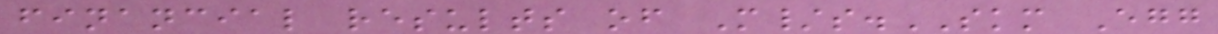financial results of M/s.SKM Egg
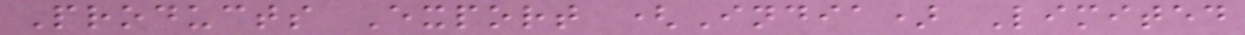Products Export (India) Limited
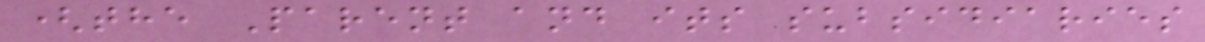(the Parent and its subsidiaries
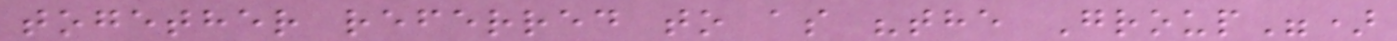together referred to as "the Group")
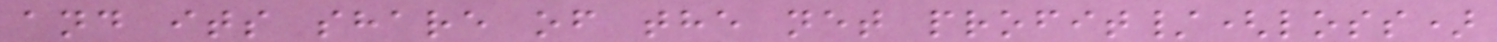and its share of the net profit/(loss)
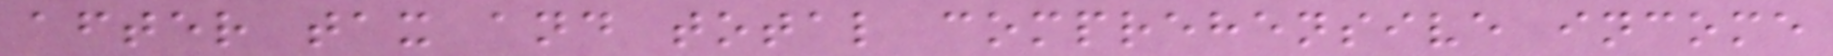after tax and total comprehensive income
